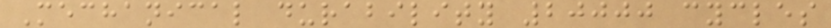Mechanical durability 20000 cycles
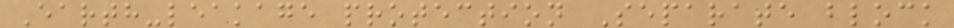Earth-leakage protection Separate block
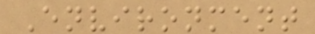Environment
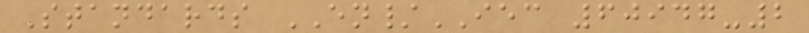Standards EN/IEC 60947-2
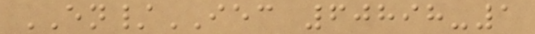EN/IEC 60898-1
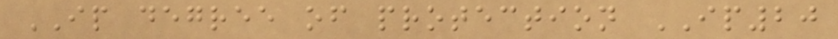IP degree of protection IP20
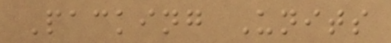Packing Units
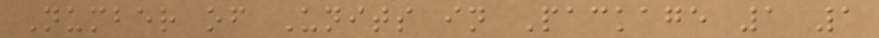Number of Units in Package 1 1
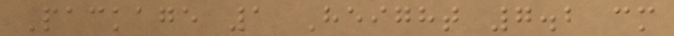Package 1 Height 7.2 cm
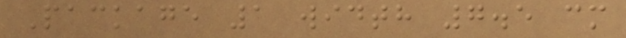Package 1 width 7.5 cm
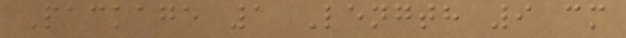Package 1 Length 9 cm
